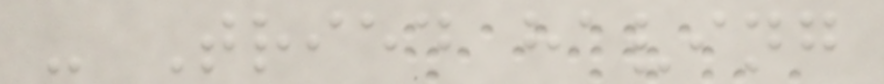- Tried having
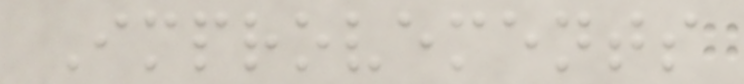Improvements
